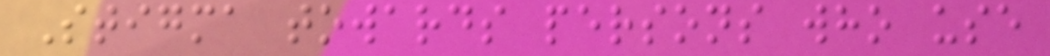Stigma towards persons who use
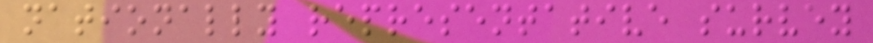nationally representative survey
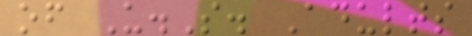of U.S. Adults
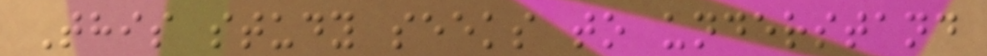This study seeks to understand
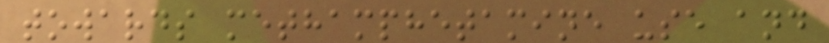towards methamphetamine use and
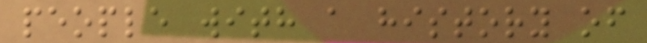people with a history of
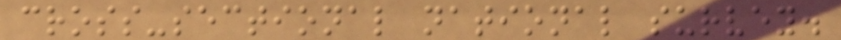cross-sectional national survey.
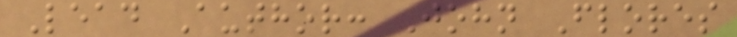Lead Author: John Flores
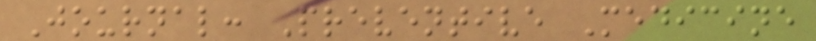Journal: Preventive Medicine
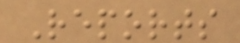Reports
